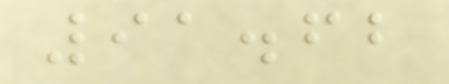91.62
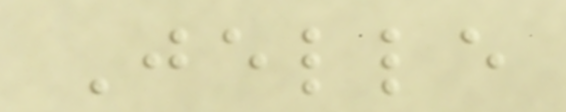Jelle
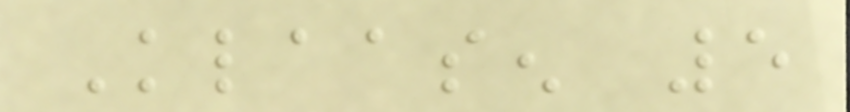Klaasen 5
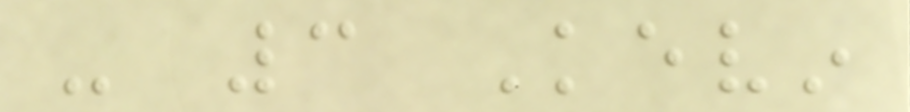- 3 Kevin
